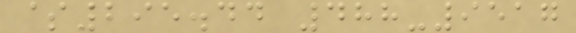$295.44 488-9517
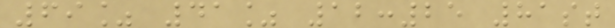69% 41% 12:25 81st
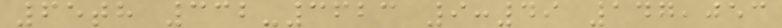65th 332-3623 9:49 147,053
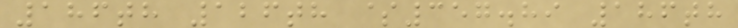186th 126th $357.89 186th
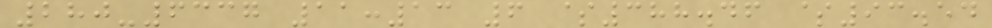280-6337 11:13 6 $388.46 $93.54
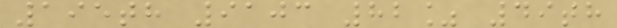195th 9103 82% 49th
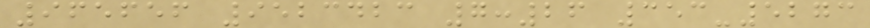965656 9523423 7:26 353-5273
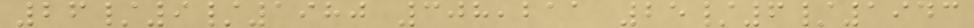26/9/1980 308,211 25/6/1943
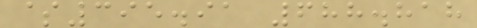$395.91 688.818
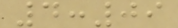4:09
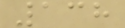138
